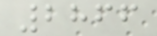2866
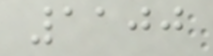1100
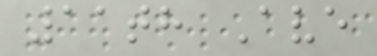11th Ave
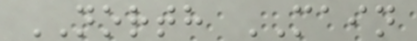NORTH MAIN
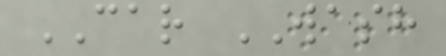CAR WASH
